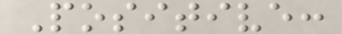Positive:
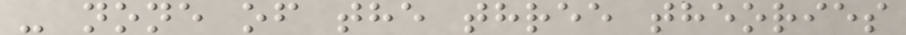- none of the three theories
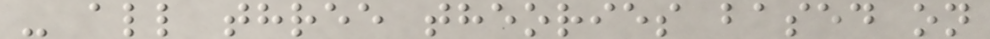- all three theories based on
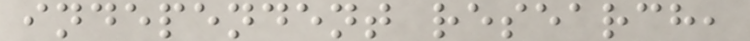independent research,
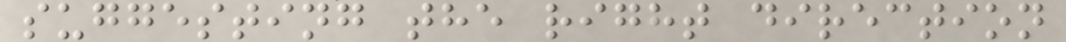suggesting the right direction
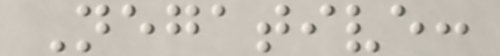Negative:
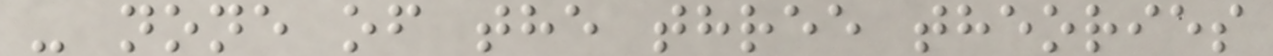- none of the three theories
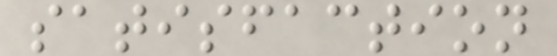satisfaction
